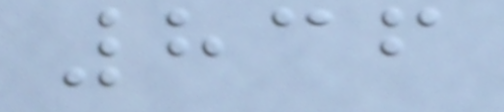836
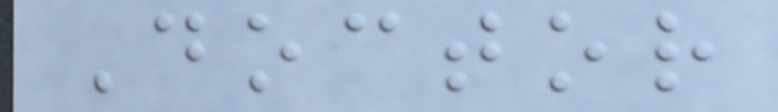Doctor
